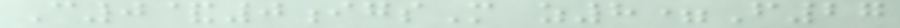C0&0igsM z8=F27
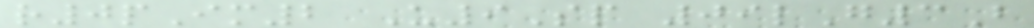r0pIm2 U9Sp 09lG3B
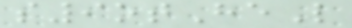s9otHeL
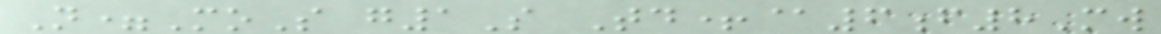N=MoS g1S Td+@6f8Mw
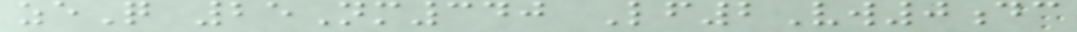zeQ 25Nm340 Lf2Vw0dc
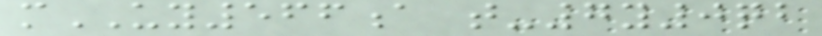mUY566a t-7y0qb
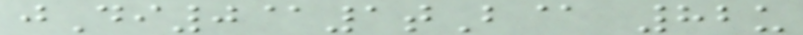jDi0@1tB@ 82u
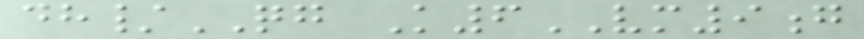dh/QG K6VM9g
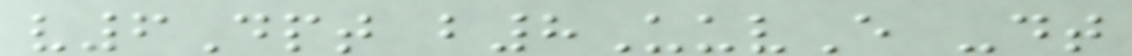v6Dpt b8UuvE -dt
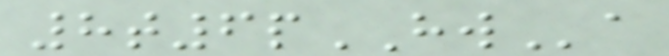8t6pHWa
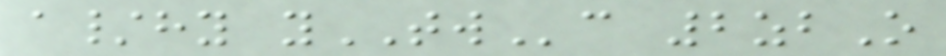a/hy yTWc 2zbO
